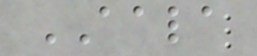AALA
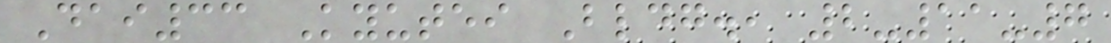Dai33 Kyutei Bldg., 2-11-7
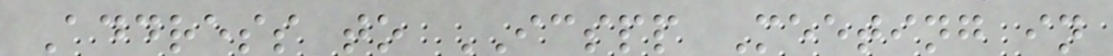Address to ICSPP Meeting in
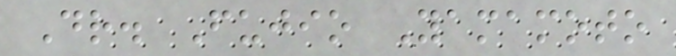Dr. Fujio Yamamoto
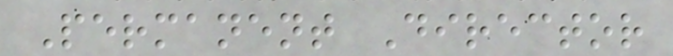Permanent Director
